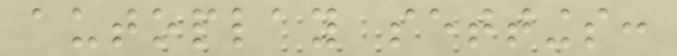autoplay settings:
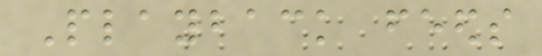Playback feeds
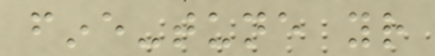fine-tune your
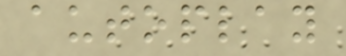autoplay
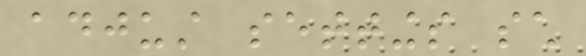adjust settings such
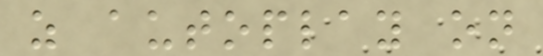as autoplay on
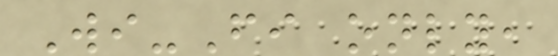Wi-Fi only,
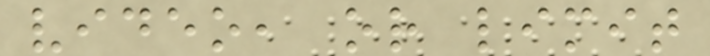video, or limit
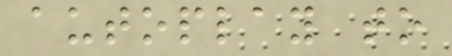autoplay to
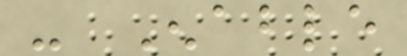- Enable
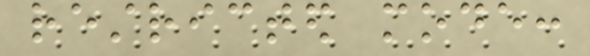restricted mode:
